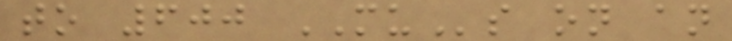to 600 MUs on an
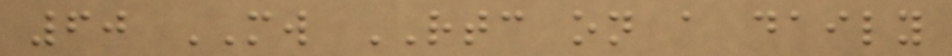60 MW RTC on a daily
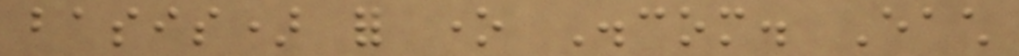basis) for one Discom. Each
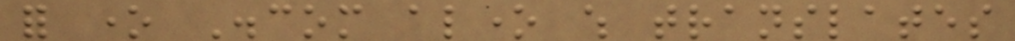for one Discom alone which translates
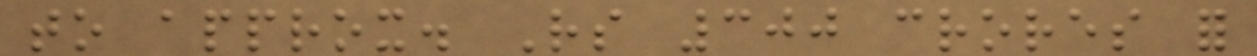to approx. Rs 300 crores for
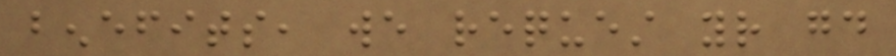benefits, we request your good
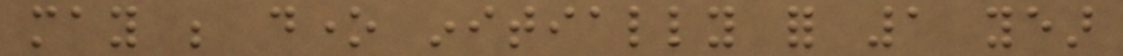may be done initially for 1 year
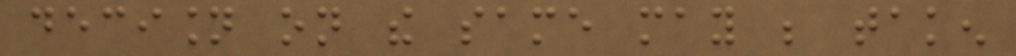decision on the same may be taken
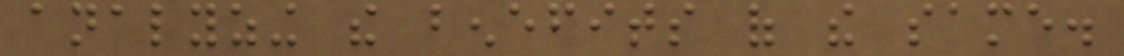analyzing the benefits of the same.
